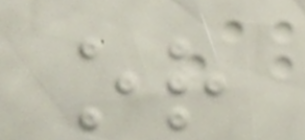or
